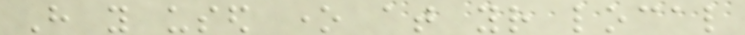Have you used one at your local
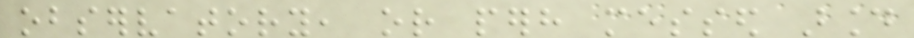observatory, or perhaps messed around
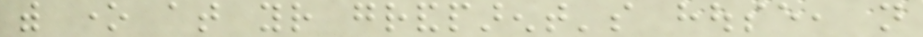with one at your grandparent's house, not
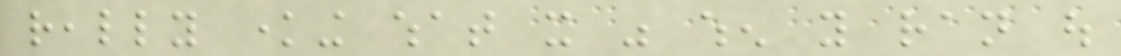really knowing what it was when you ran out
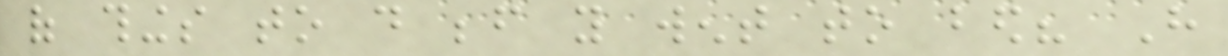of things to do before you went to bed? Have
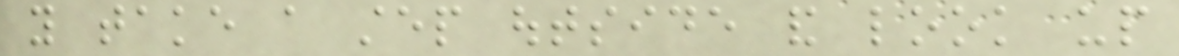you take a step outside and look up
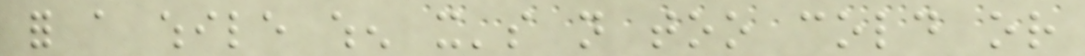for a while when it's not too cold or
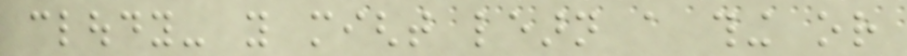cloudy- you might learn a thing or
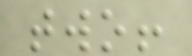two!
